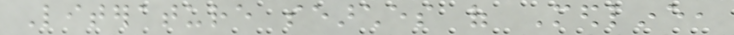Literature searches of Medline,
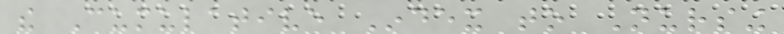the Cumulative Index to Nursing
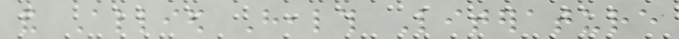and Allied Health Literature
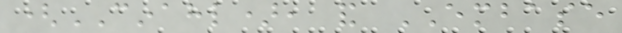(CINAHL), and EMBASE
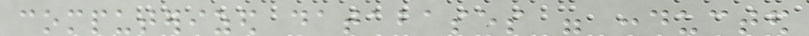computerized databases were conducted
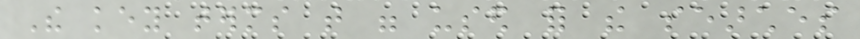The key terms that were used for the searches
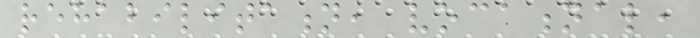rehabilitation, vocational,
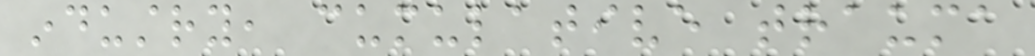industry, cumulative trauma
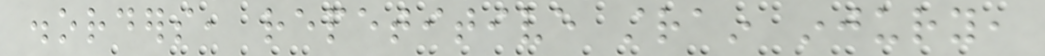disorders, repetitive strain injury,
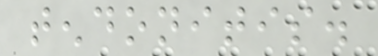tendonitis.
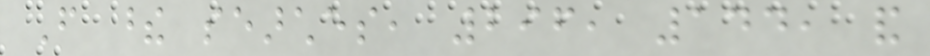From these searches, 296, 144, and
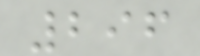296
